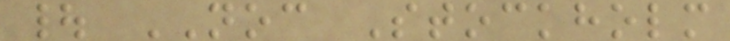| NOC Stockholm
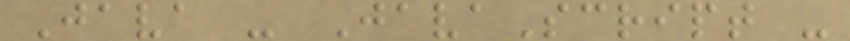Java - JavaScript -
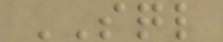SQL
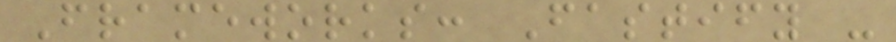Frameworks: Fastify -
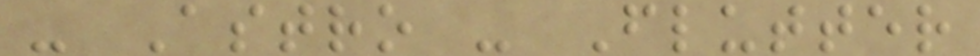- Astro - Flutter
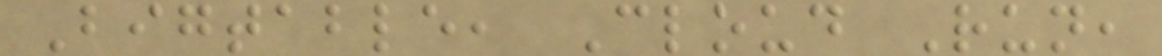Bigtable, Cloud Run,
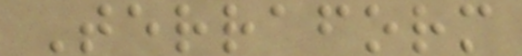Terraform
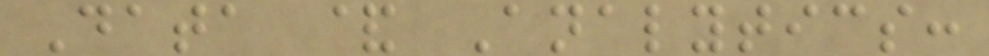Data & Analytics:
